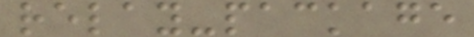relay-package
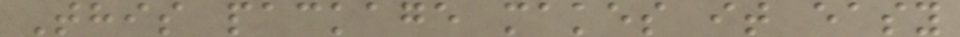This package makes it easy
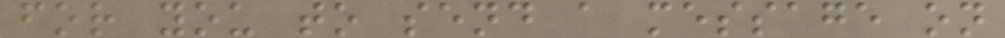for you to send a message on
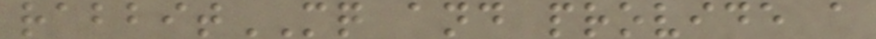rabbitMQ and provide a
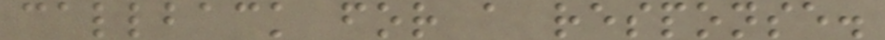callback for a response.
